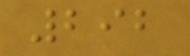292
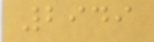2949
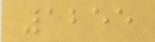1255
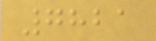7821
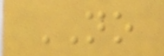NO
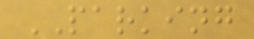PARKING
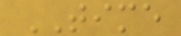TIME
